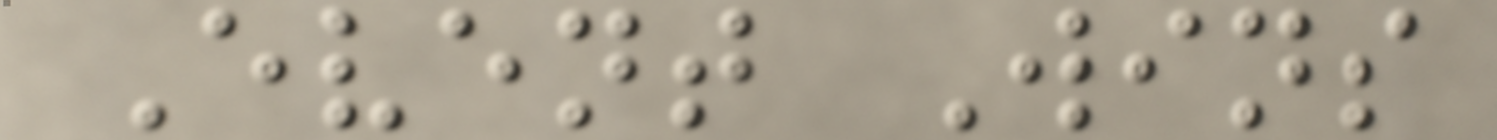Event Wins
